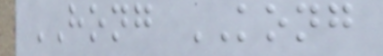HONG KONG
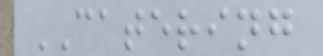CATERING
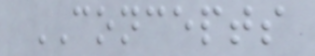CONCEPTS
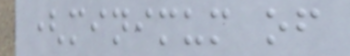(minimum of
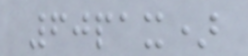60pax)
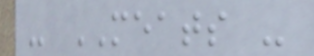- MEATS -
